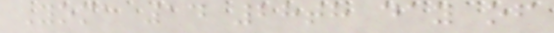Yoma 14 28th day of
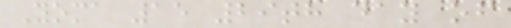Yoma 15 29th day of
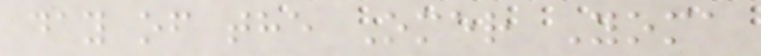day of the Omer Yoma
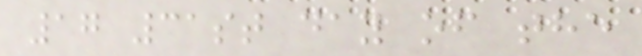17 31st day of the
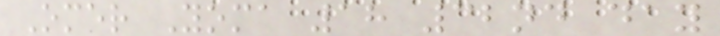Omer Yoma 18 32nd day
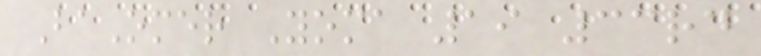BaOmer Yoma 19 33rd
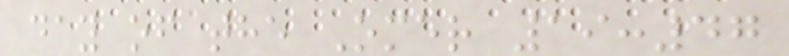day of the Omer 19:47
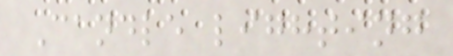Candle lighting
